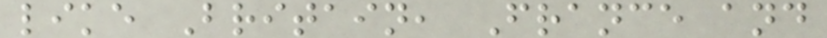like Britain, France and
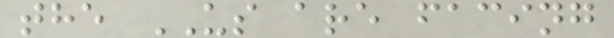the US are facing
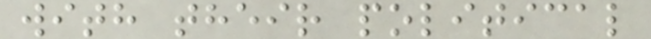with their political
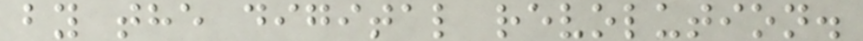by the digital revolution.
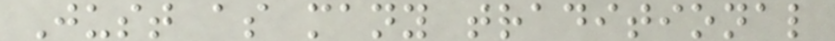Just as many traditional
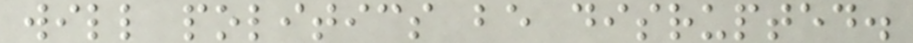will politics be disrupted.
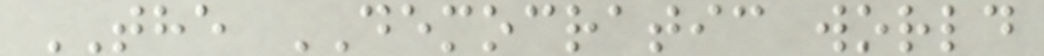THE DEMOCRATIC world
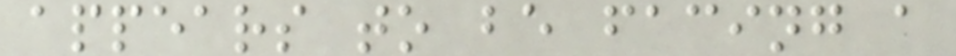appears to be facing a
